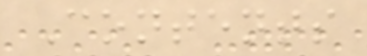Contents
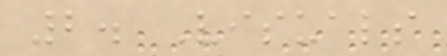2. Visuals
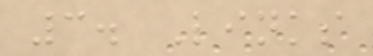3. Links
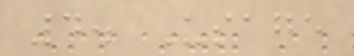4. Usage
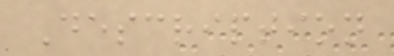Description
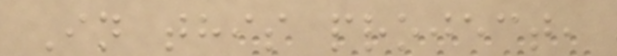In this project,
